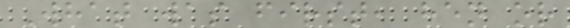What was first, hen or
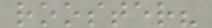rooster?
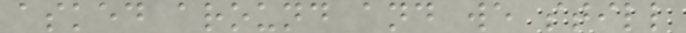asked around and we still
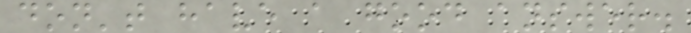don't have a good answer.
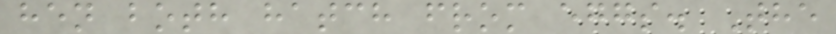hen both hatch from eggs. The
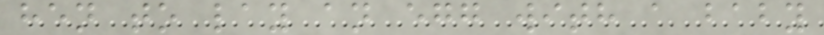hen to lay an egg with a baby
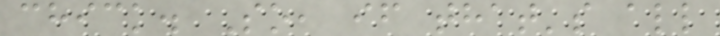chick. So, if that's all
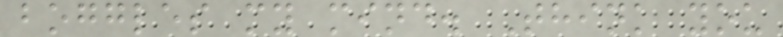boggles my mind. Think you
